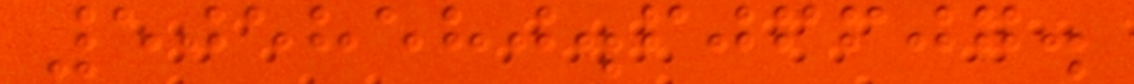5058580.606607.
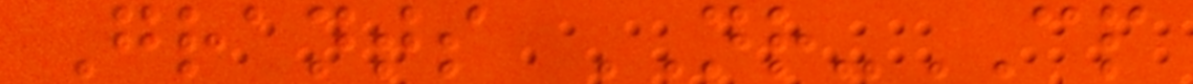Grants NR-CP
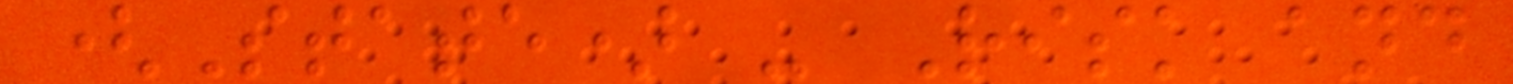(State) - Risk and
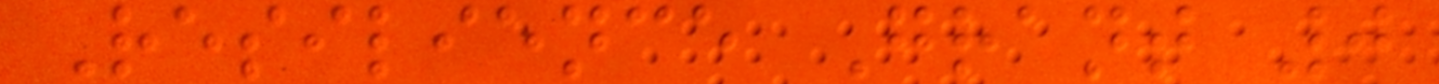Resilience Grant 0
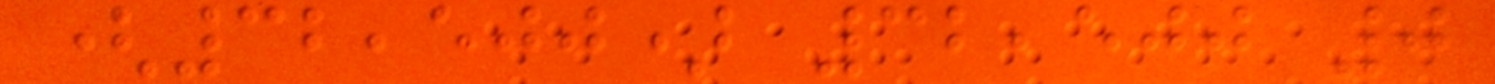(32,500) 32,500 0
